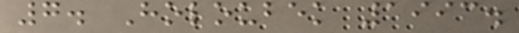7. Holoubek 1993.
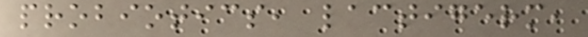probiotics, lactigerm,
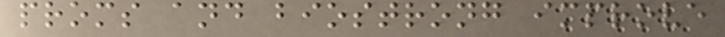proms and biostrong improve
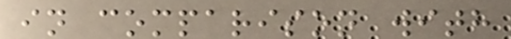in comparison with
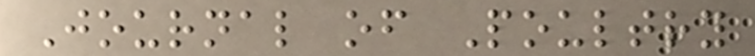Journal of Poultry
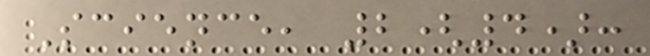Science, 2(4):
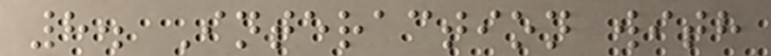8. Interaction with
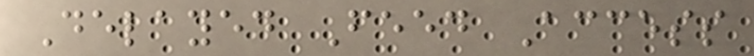Delayed Feed Access
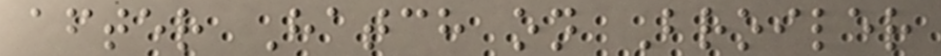after Hatch on Broiler
